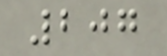207
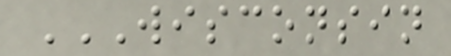WISCONSIN
